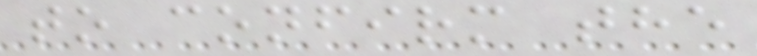to confirm the
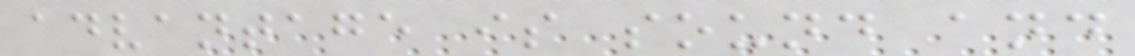advantage is sound and
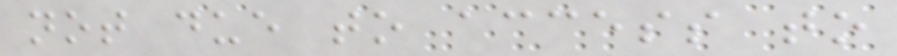not due to access to
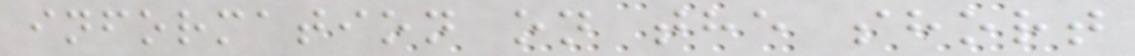information on the short
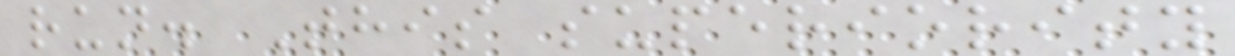run. This superiority
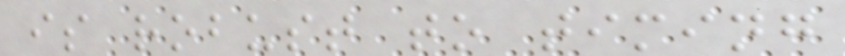is robust to timing
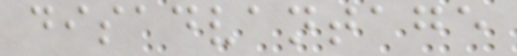disadvantage
